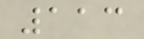113
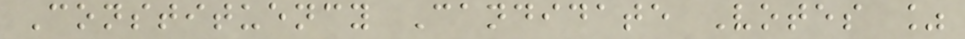Constituency Candidate Votes %
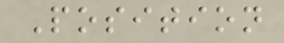Position
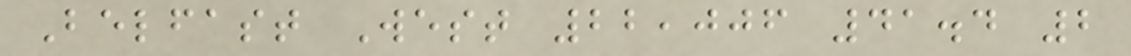Belfast West 22,006 41.4 2
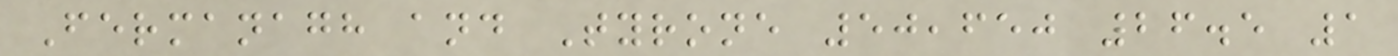Fermanagh and Tyrone 50,650 26.5 1
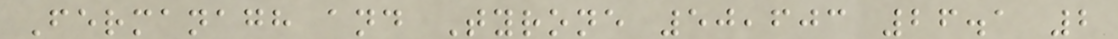Fermanagh and Tyrone 50,603 26.1 2
